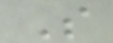S
